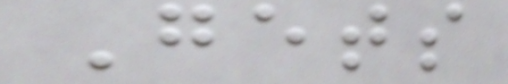Gets
